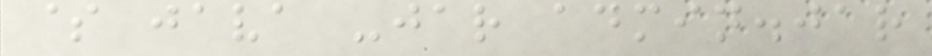$ java -jar admin.jar
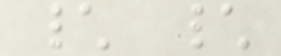\ \
